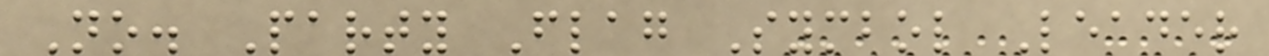No. Party Flag Symbol Leader
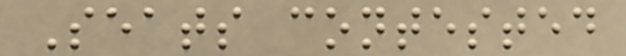Seats contested
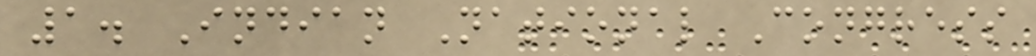1. Indian National Congress
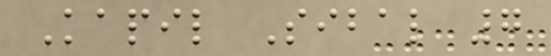Kapil Sibal 7
